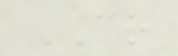CR
